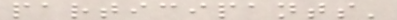participants'
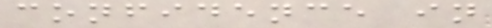confidence in
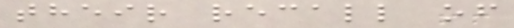their recall of
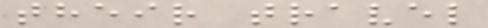their travel
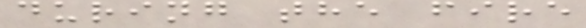during the fire
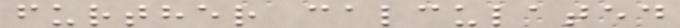further calculated
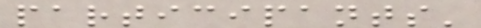participants'
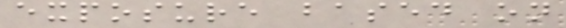exposure based on
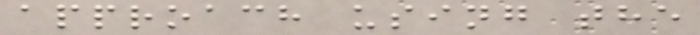approach using the
